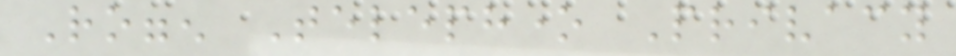Roggen Telephone Privacy
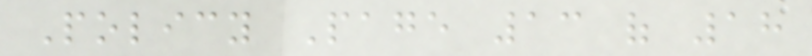Policy Page 13 of 18
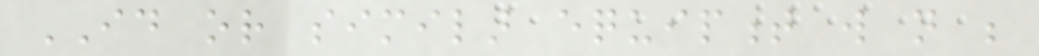ID or similar equipment will not be
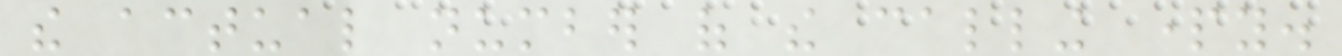the actual number of the calling party.
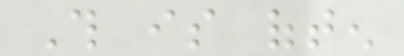This is often
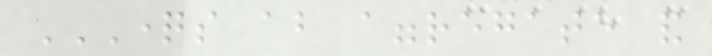QUESTIONS ABOUT AGGREGATE AND
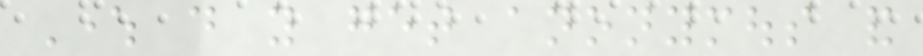Where do you get anonymous and
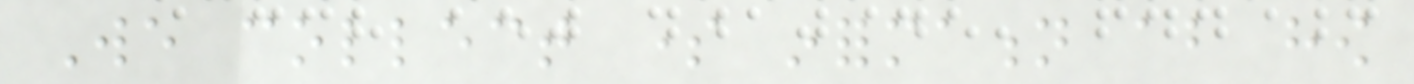We collect some information about how
